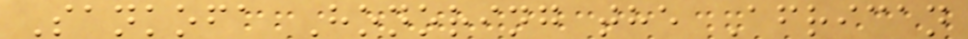Sankofa Honoring the African
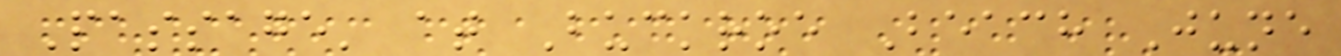Passage' at Buckroe Beach June
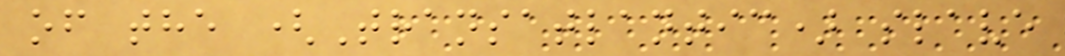of the (Transatlantic) slave
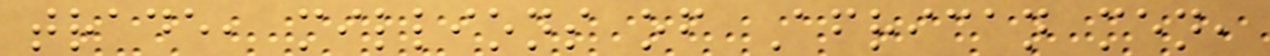trade, millions of African men,
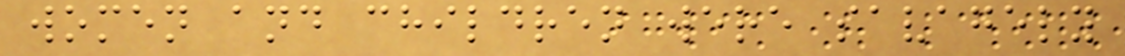women and children were savagely
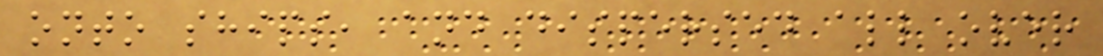onto ships, and dispersed all over
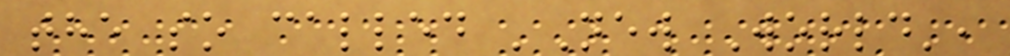the so called 'New World',
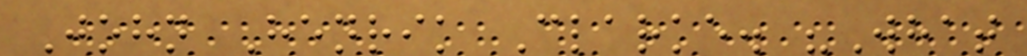John Henrik Clarke. "What
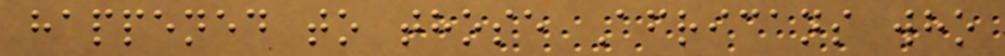happened to those Africans who
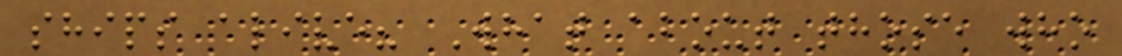ships alive? What about those who
